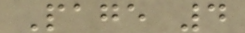Page 4
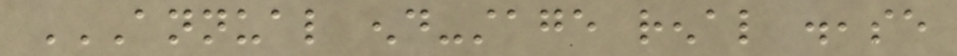ANNUAL END-STAGE RENAL DISEASE
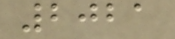2021
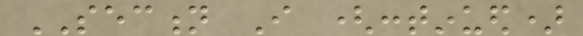SECTION I (continued)
